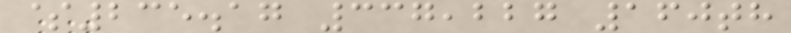$235.17 337,227 160th
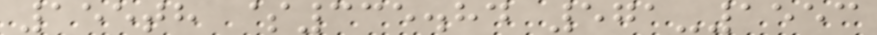155th $335.84 571-1553
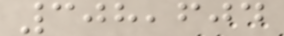308,604
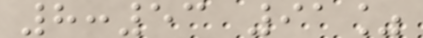8:53 91%
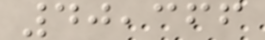40,366
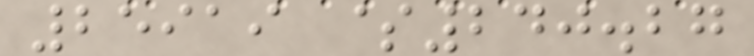25919 $240.27
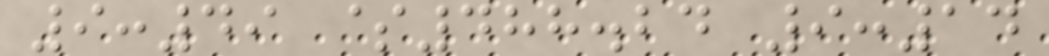9:49 $488.24 9:14
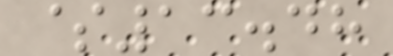$13.48
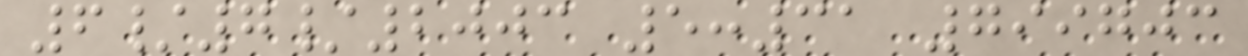6/7/2003 5:31 799703
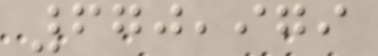670,979
